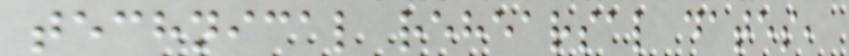technical rehearsal dates,
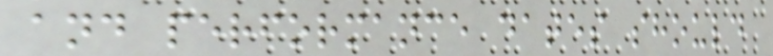and performance dates should
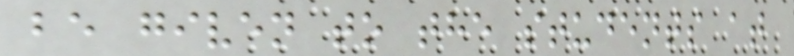be given to the students at
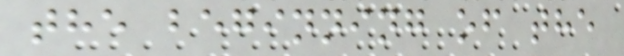the beginning of the
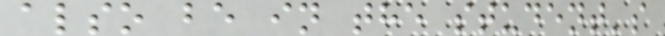also be in the student's
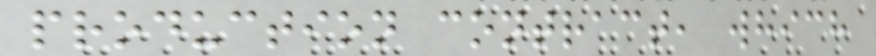production contract, which
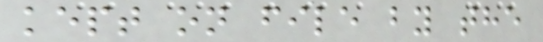kept on file by the
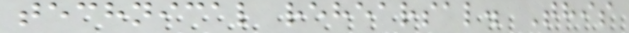technical rehearsal. This
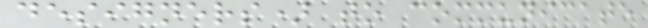designers) to communicate
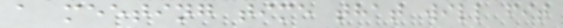a meeting time that will fit
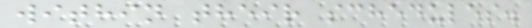within their schedules.
